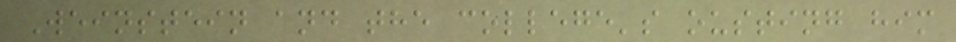Weinstein and the college's ousting him
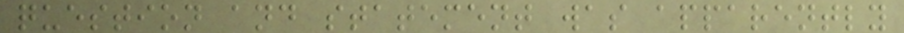question and statement was apparently
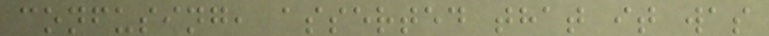confusing, asserted that it was
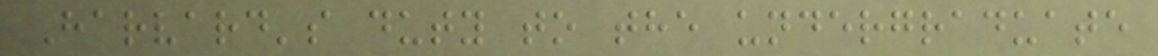Harvard's duty to the undergraduate
